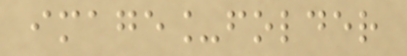image_folder
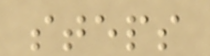steps
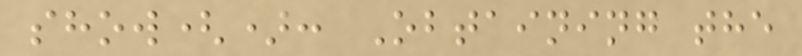show(): Obtaining the
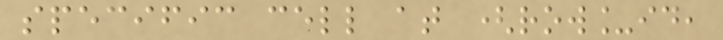specific cell at (row_id,
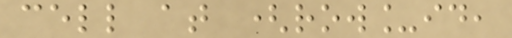cell at (row_id,
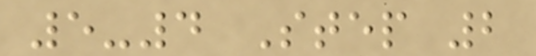5-4 Step 2
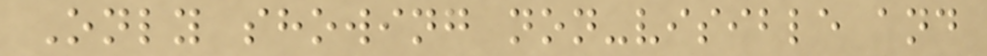Only showing non-visible and
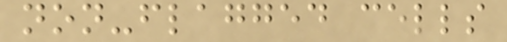non-flagged cells
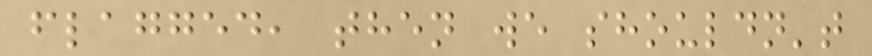flagged, then we shouldn't
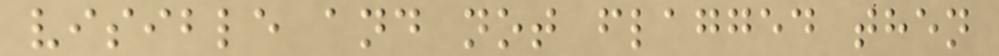visible and not flagged then
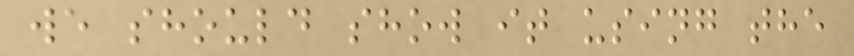we should show it using the
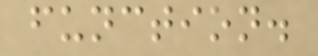function.
